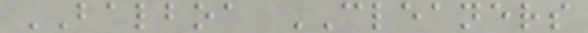BALBOA CLEANERS
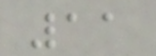11
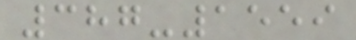387-1559
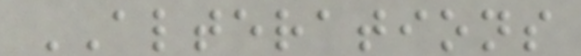ALTERATIONS
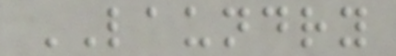LAUNDRY
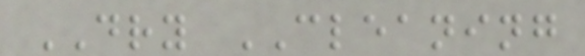DRY CLEANING
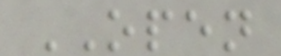OPEN
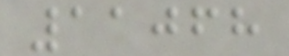11068
